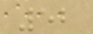52
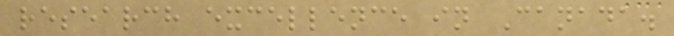research excellence in Canada.
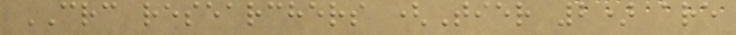CRC researchers (Tier 2) are
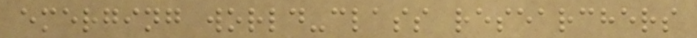emerging world-class researchers
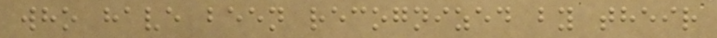who have been recognized by their
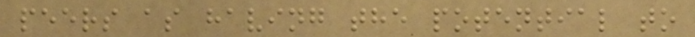peers as having the potential to
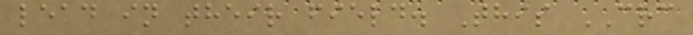lead in their field. This CRC
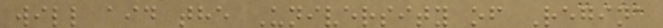will aid the University of Regina
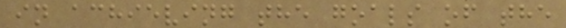in achieving the goals of the
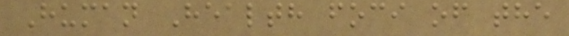Human Health foci of the
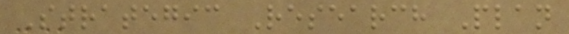Strategic Research Plan
